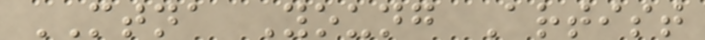MTNA Young Artist
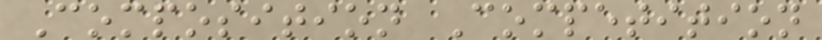Composition Competition
